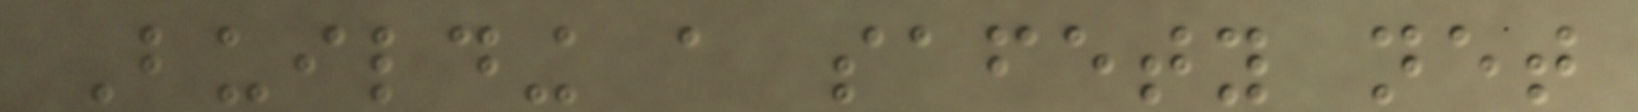Building a safety net
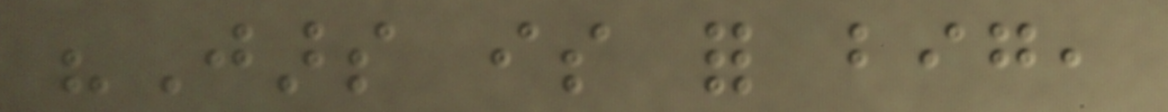"Jars is for big,
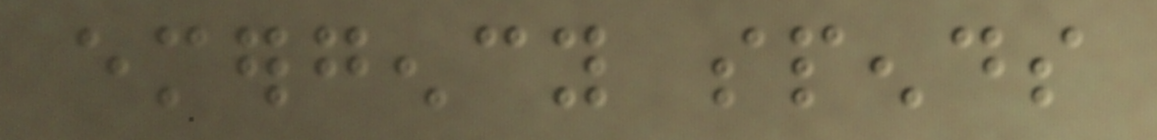emergency spends
